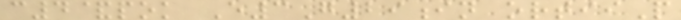c4&pok E3G29in ortiiP
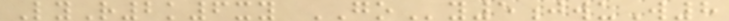LyR2k6xy GOy5jwuW8
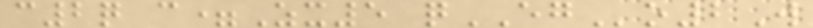c2q c=Zx5 qEGo2W
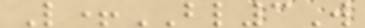L+BL3W
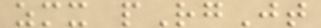zmx pRgJt
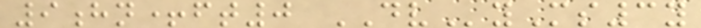9hn+ft0 DVyMs3y
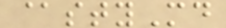@styMd
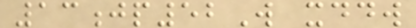13jp52W xddw
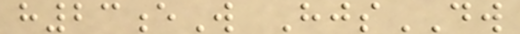h23eW HjsDW
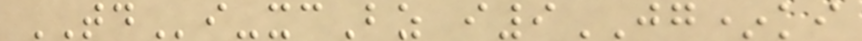TDi-xcBz i9JG*ki
